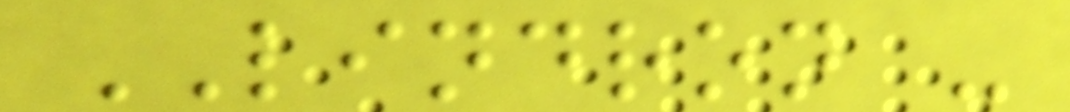LINDRON -
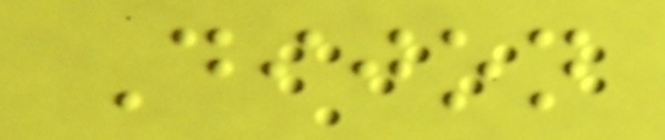Dijon
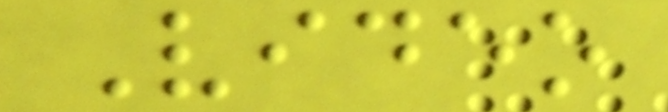Video
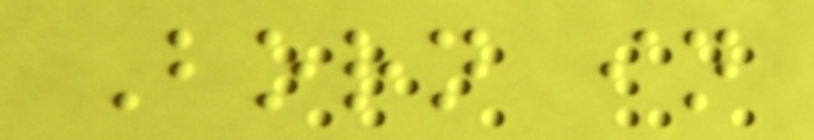Born in
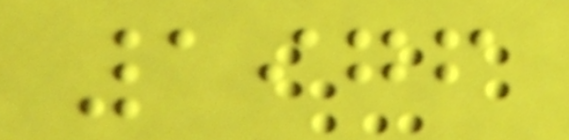1976
